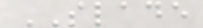SLADE
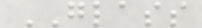GLASS
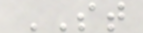ST
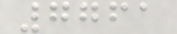7761
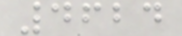4624
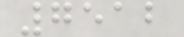7512
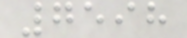7598
